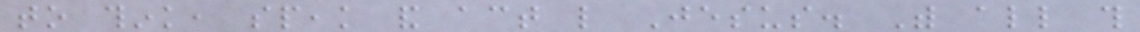to think, speak and act like Jesus. With all this
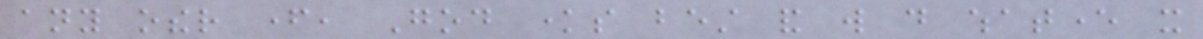any other father, God knows best and will do whatever it
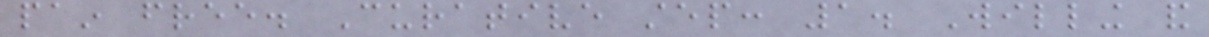pain free. Curative step: 1. Willing and
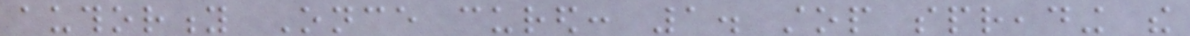authority Once cured: 1. stop spreading the
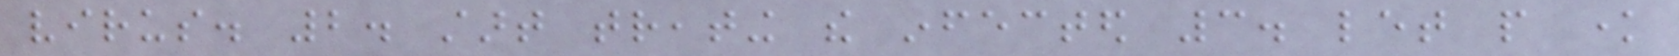virus. 2. start treating the infected 3. let people know
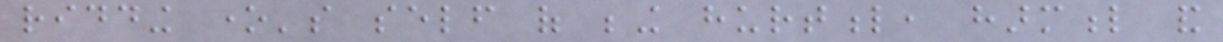ridding one's self of being hurtful, harmful and
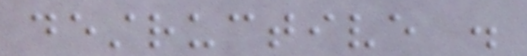destructive .
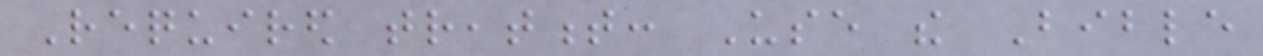Required treatment: Use the Bible
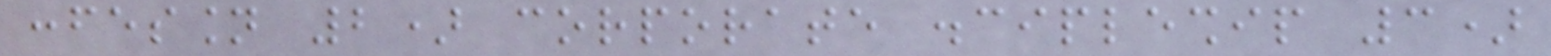confession 2) corporate discipleship 3)
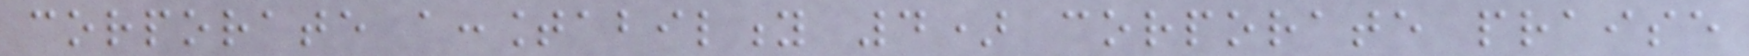corporate accountability 4) corporate praise
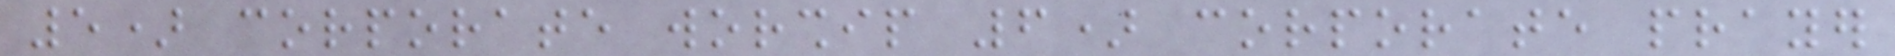5) corporate worship 6) corporate prayer
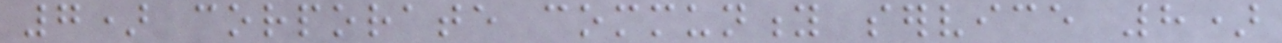7) corporate community service 8)
